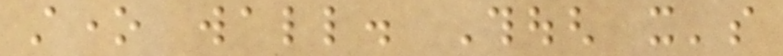stone wall. Though it's
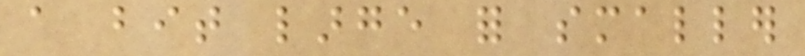a bit large for smaller
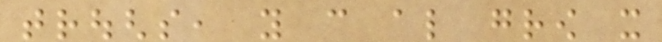troughs, you can also grow it
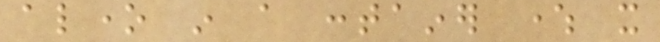alone in a container where it
